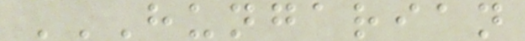HUNGARIAN
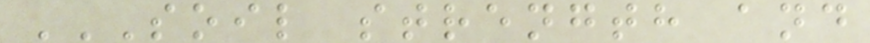SOIL STRENGTH AND
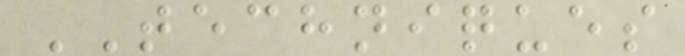TECHNIQUES
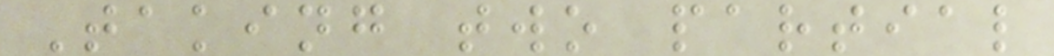Taking two partial
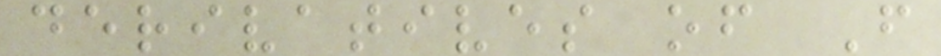derivatives of F
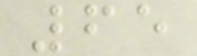65
